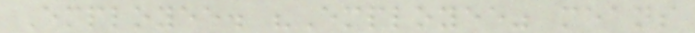Employee. "Employee" means
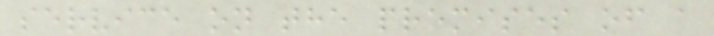service on the premises of a
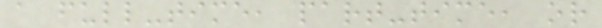a full-time, part-time, or
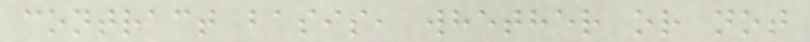contract basis, whether or not
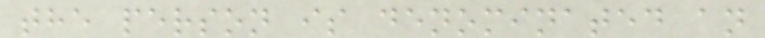the person is denominated an
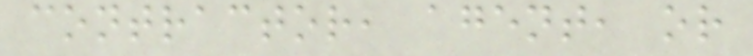contractor, agent, or
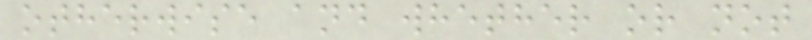otherwise and whether or not
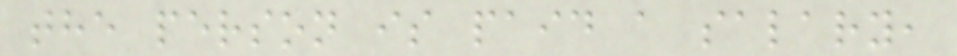the person is paid a salary,
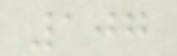107
